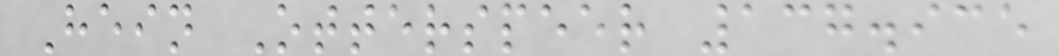Hein Otterspeer 137.935
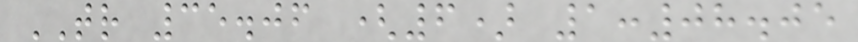TR 35.06 (6) 1:08.05
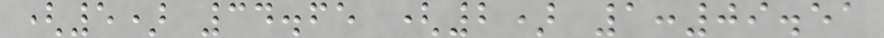(5) 34.65 (2) 1:09.51
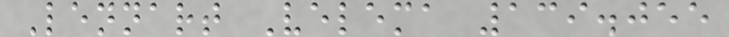Lennart Velema 139.055
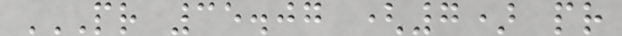PR 35.07 (7) PR
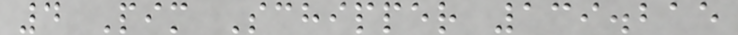4 Pim Schipper 139.215
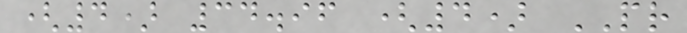(4) 34.96 (4) PR
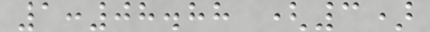1:08.88 (3)
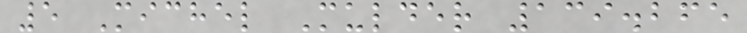5 Michel Mulder 139.265
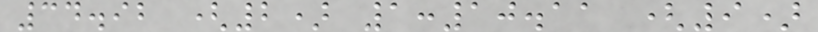34.92 (2) 1:10.11 (9)
